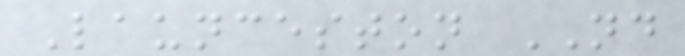Launceston ND
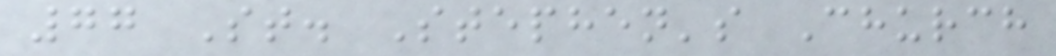77 St. Stephen's Church
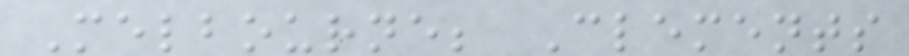Melbourne; Clements
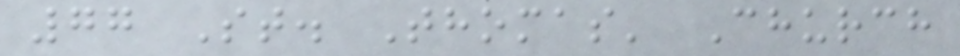77 St. Thomas' Church
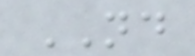ND
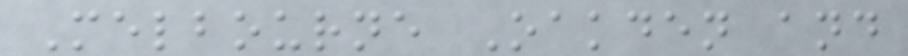Melbourne Oakden and
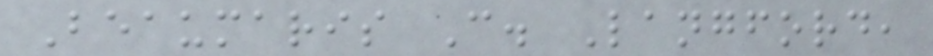Beaumaris C. Langford,
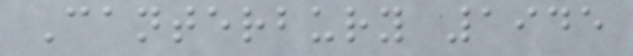Canterbury 1945
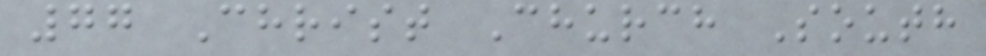77 Christ Church South
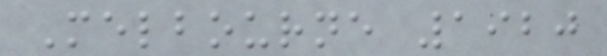Melbourne 1920
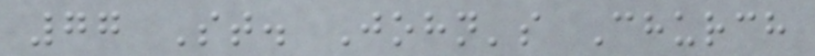77 St. John's Church
